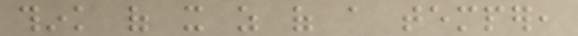think of it as of a temper,
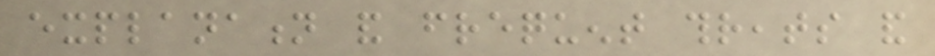explanation and frequent threats and
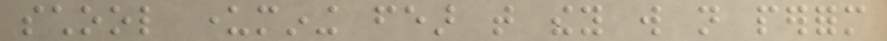school undermining fear that they will not perform
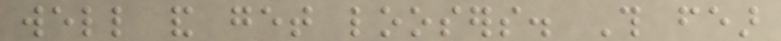well and get loosers. This fear
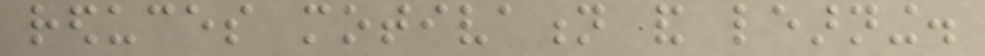reduces motivation and learning.
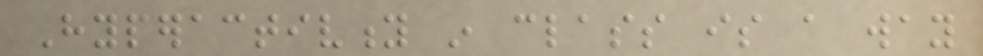Hyperactivity in class is a way
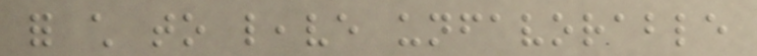for child to leave unfavorable
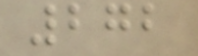272
